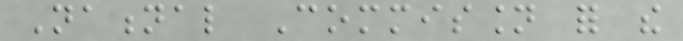National Commission for the
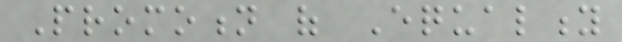Promotion of Equality
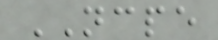NCPE
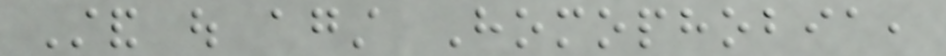Stand out against Homophobia,
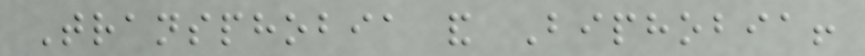Transphobia and Biphobia!
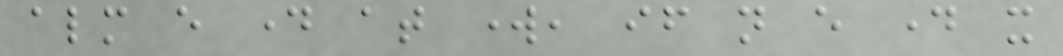almost every day at work, if not every day it
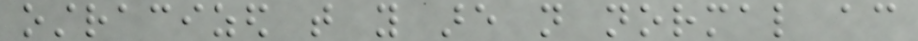ostracized that you are not normal according
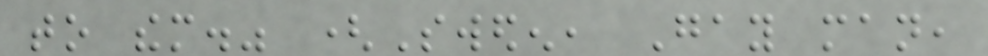to them." (Sweden, Gay man,
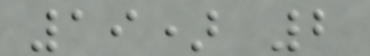19) 2
